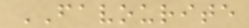FAVOURITE
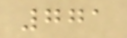771
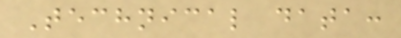Technical data:
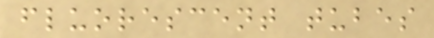fluorescent tubes
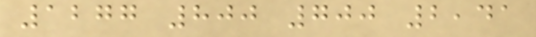1277 800 700 2,41
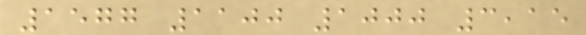1577 1100 1000 3,15
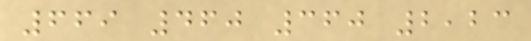669 460 360 2,23
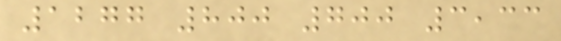1277 800 700 3,33
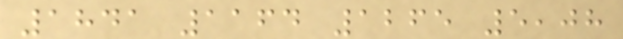1841 1164 1265 5,08
